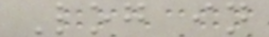Log in
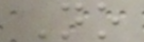No
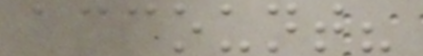account?
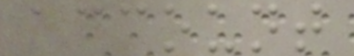account
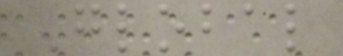Global
